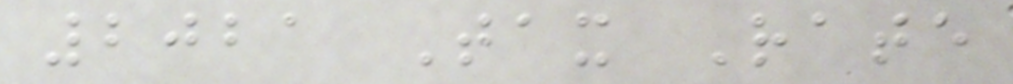2021 Tax Rate
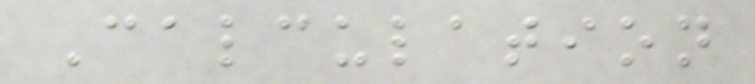Calculation
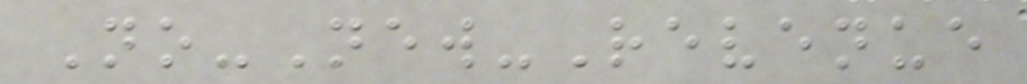No-New-Revenue
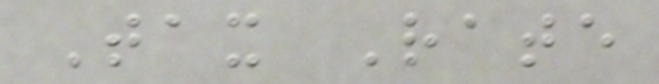Tax Rate
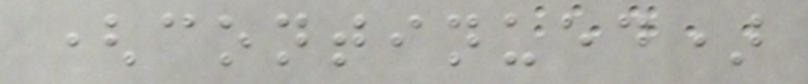(continued)
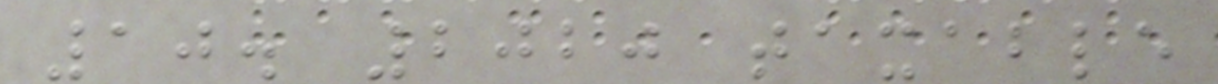10. 2020 taxable
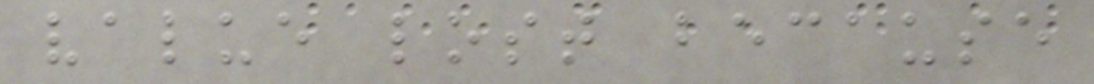value lost because
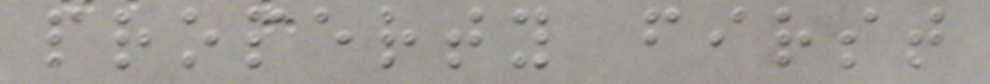property first
